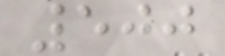500
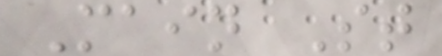Main St
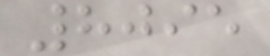8095
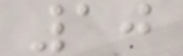10
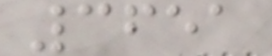3651
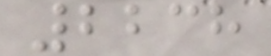2238
